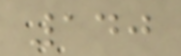140
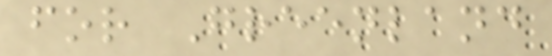for Greenland
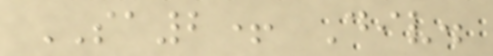SA2+ Div.
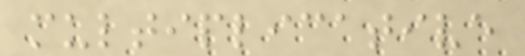multiplicative
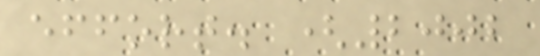effort. (2002
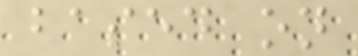based on
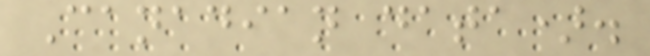Canadian data).
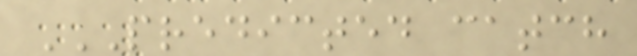PREDICTED CATCH
